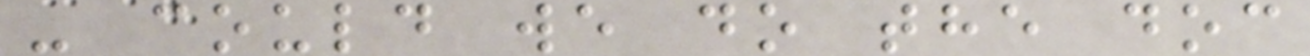- could we do the doc
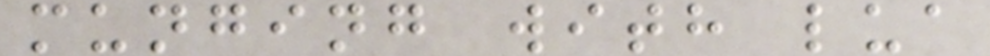munging with lua
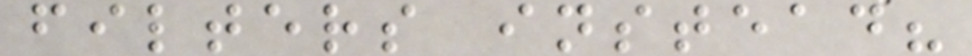filters instead?
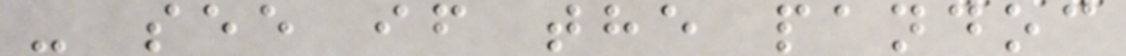- see if the pandoc
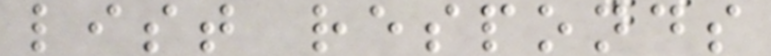list responds
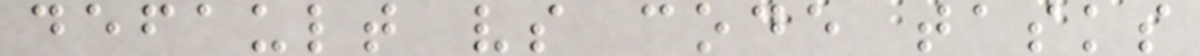default vs code tasks
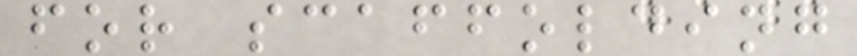for scaffolding
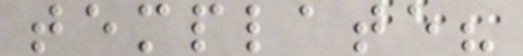template?
